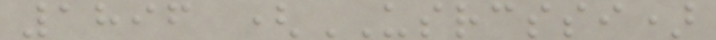1896 (USRCSSI)
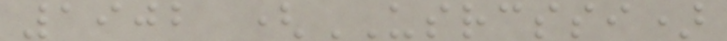1902 (USRCSSI)
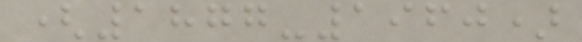(1877-1960)
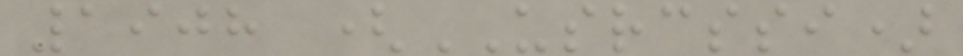1908 (USRCSSI)
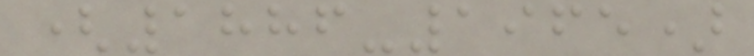(1886-1965)
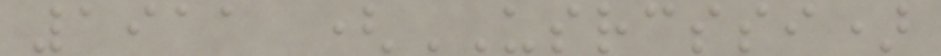1911 (USRCSSI)
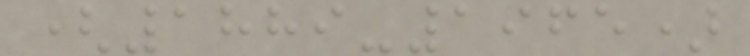(1889-1965)
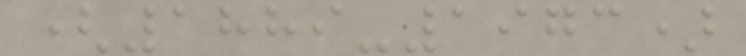(1889-1973)
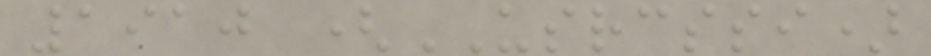1910 (USRCSSI)
